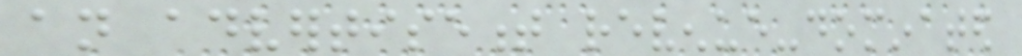an advertisement revenue-dominated
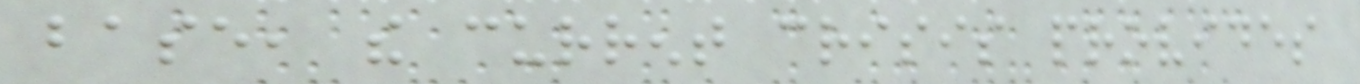base, the current crisis provides
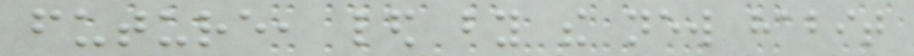future, led by the new habit
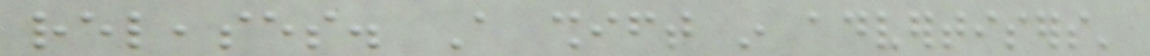releases. A shift in advertisers'
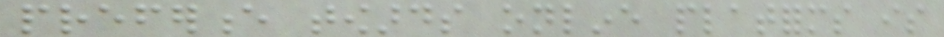preference towards online platforms is
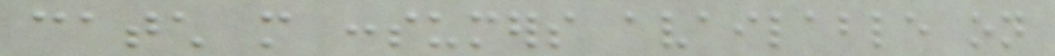catch more consumers available on
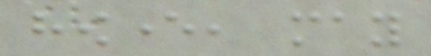however, may
